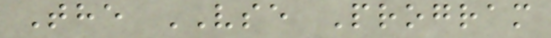The VSE Program
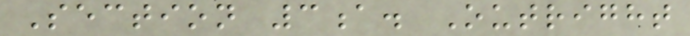Section 3a. Outright
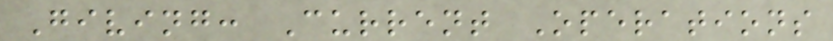Giving: Current Operations
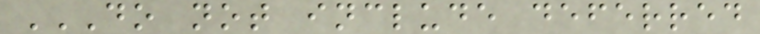DO NOT INCLUDE DEFERRED
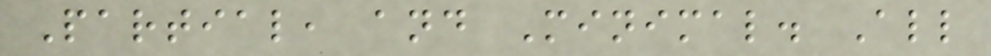Partial, and Minimal. All
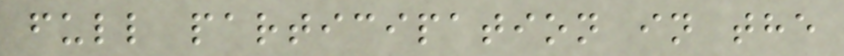full participation in the
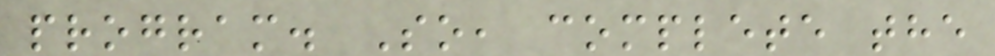program. So, complete the
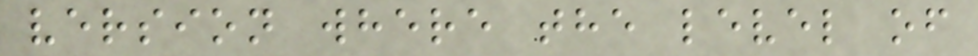version where the level of
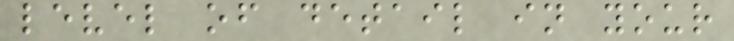level of detail in your
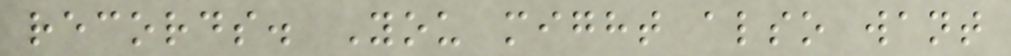records. You might also want
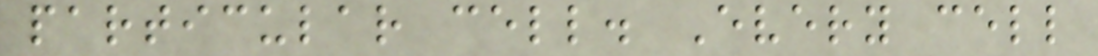particular cell. Every cell
